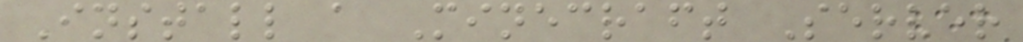Install a Minecraft Server
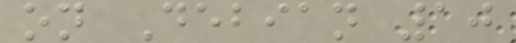on Debian 10
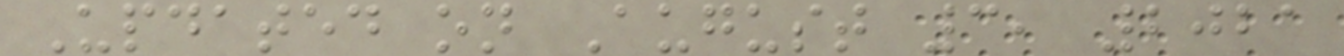Updated on August 3, 2021
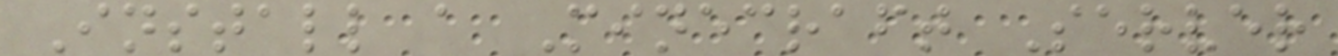Install a Minecraft Server
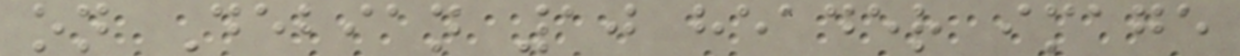on Debian 10 header image
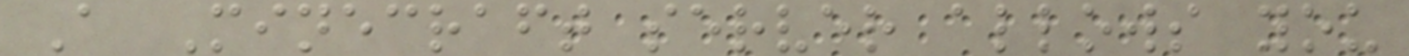A Minecraft server allows you
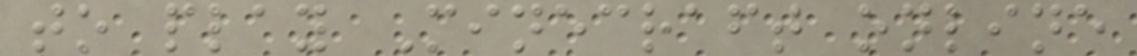to play Minecraft online
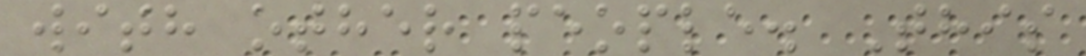with other people. This
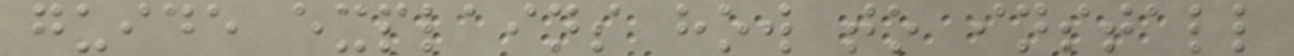guide explains how to install
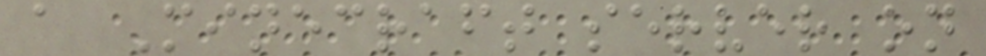a Minecraft server on
